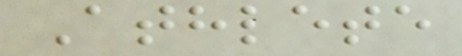Athlete
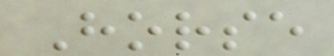Horse
